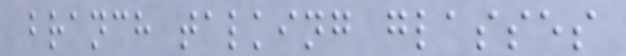branch talking glasses
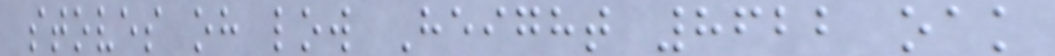stoves oh low Height 8622 oak
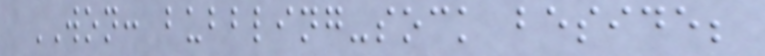WON: bubbling-sock beside;
